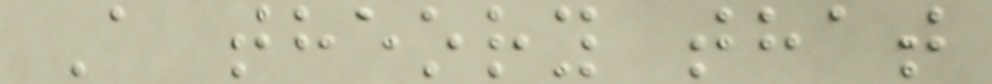A theory that
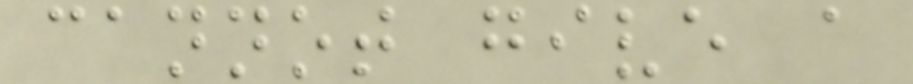cannot give a
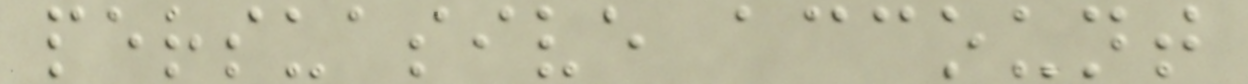persuasive account
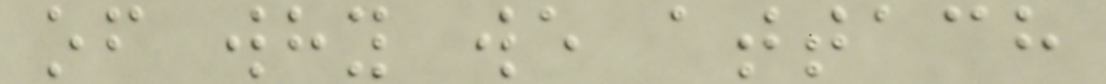of why we attach
